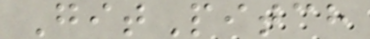GitPitch
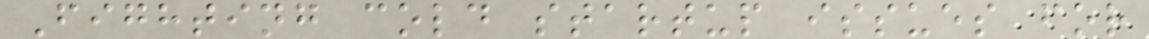Fighting cold startup issues for
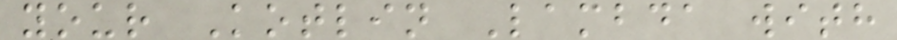your Kotlin Lambda with
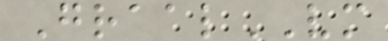GraalVM
